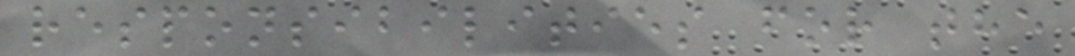responsibilities for the
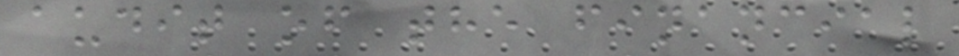audit of the financial
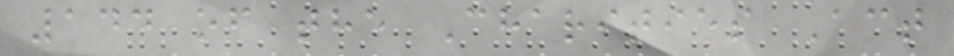144 of the Charities Act
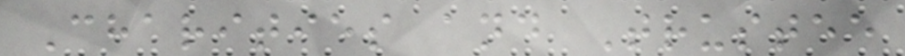Charities and Trustee
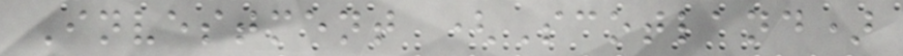Investment (Scotland)
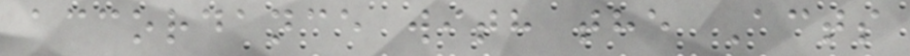accordance with the Acts
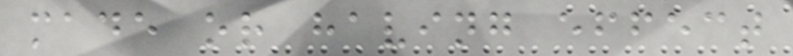made or having effect
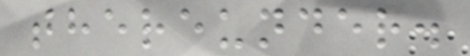thereunder.
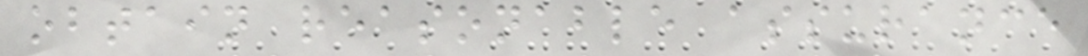obtain reasonable assurance
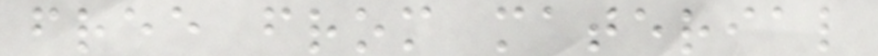free from material
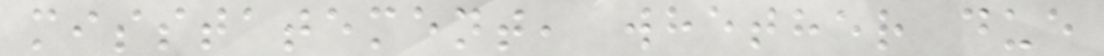misstatement, whether due
